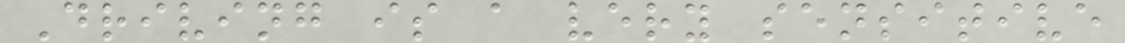Driving is a very sensitive
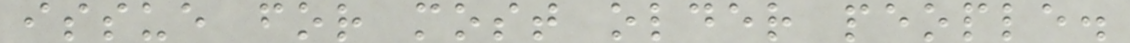issue for most older people.
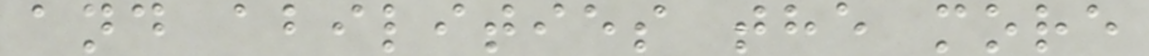and abilities the more
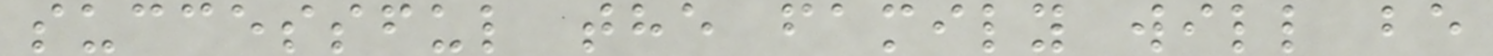successful the family will be
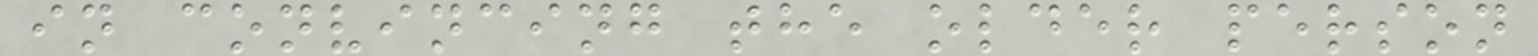in convincing the older person
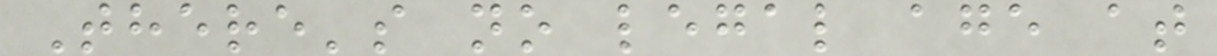There's no legal age at
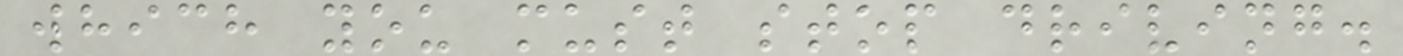which you must stop driving.
